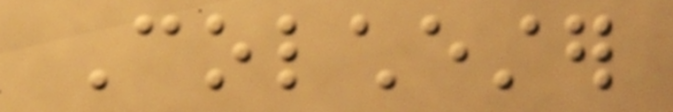Colchester
